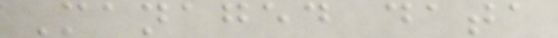Managed data
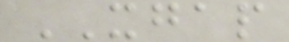XGAP
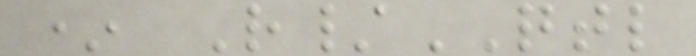* R/QTL
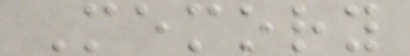Memory
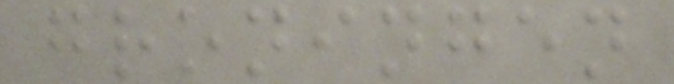groningen
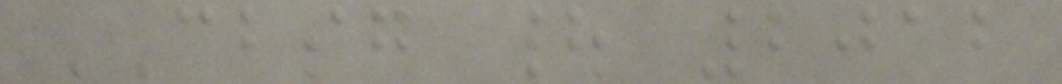CBSG | 2012
